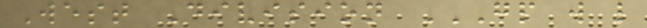West Division GP W L
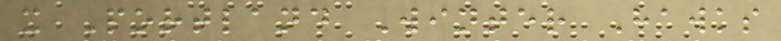x Portland Winter Hawks
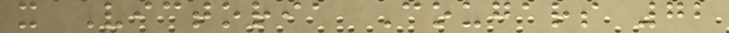x Victoria Cougars 72
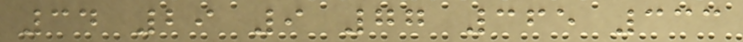34 29 9 77 365 333
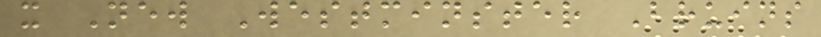x New Westminster Bruins
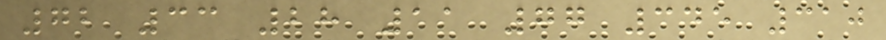72 33 28 11 77 345 310
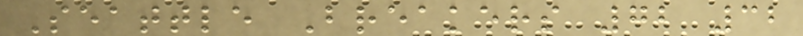Seattle Breakers 72 32
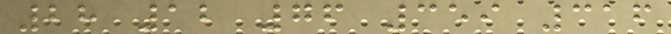28 12 76 359 316
